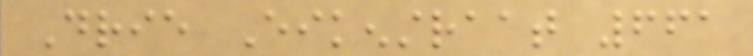Drie Eikenstraat 661
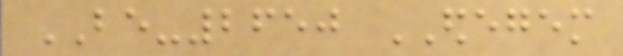BE-2650 EDEGEM
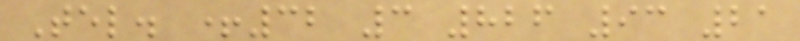Tel. +32 3 826 93 21
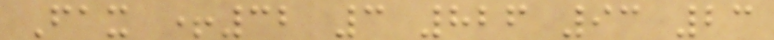Fax +32 3 826 93 23
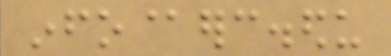info@erc.edu
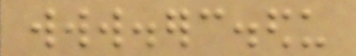www.erc.edu
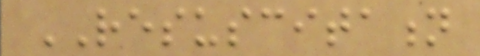RESUSCITATION
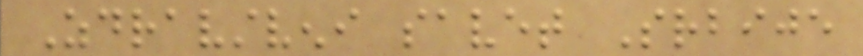Zdravstveni savet Srbije
